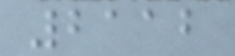2112
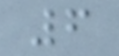6
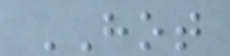HOT
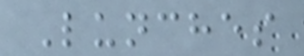Lunches
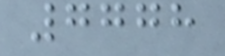7778
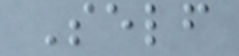Self
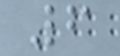6
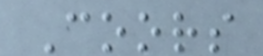Coors
